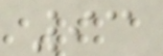93
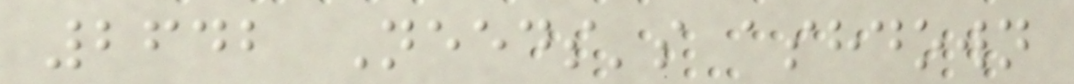2642 Needs's ashdown
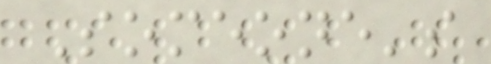Someone's
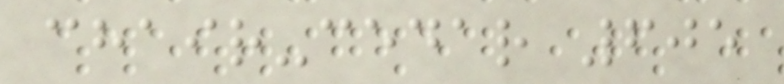chair-cedar 605
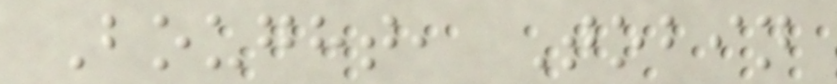Bought, Tobin
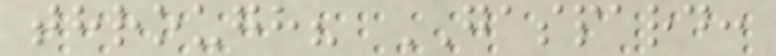through? GASPARD:
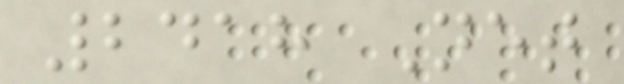2418 Net
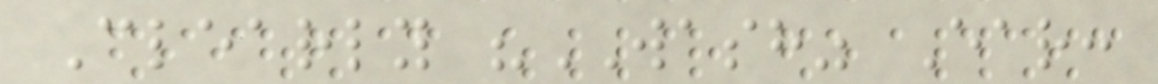Clearly "WASH" Ear:
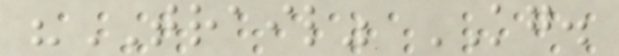"TRAIL" KG.
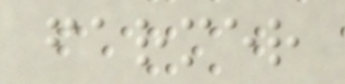farmer
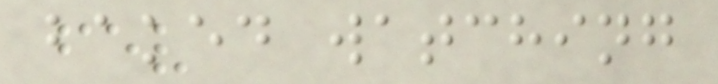baked watching
